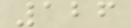126
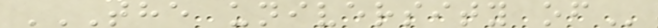THE UNIVERSITY OF
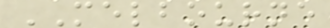MELBOURNE
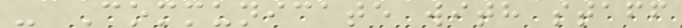- Communicate with staff
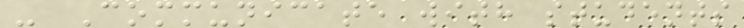- Communicate with students
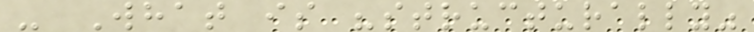- What is "structurally"
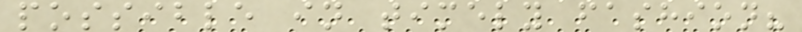possible in timely fashion?
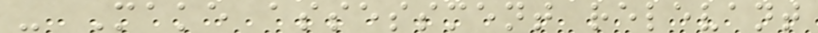- Make assessment relevant
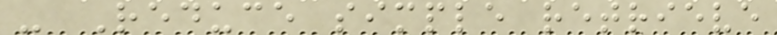- Reduce simple retrieve
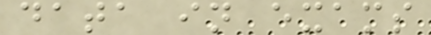data in exams
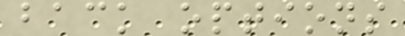back options
